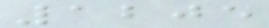1205
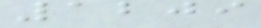1209
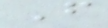F
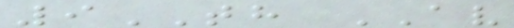9TH AV
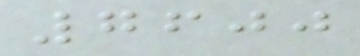7600
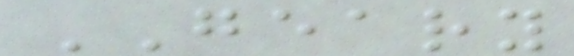GEARY
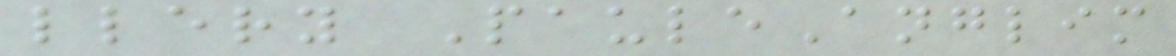llery PauleAnglim
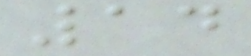14
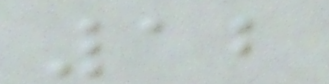12
